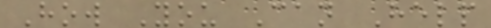How You Can Help
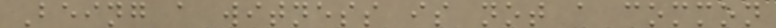Being a witness is not a common
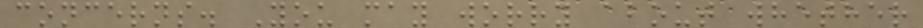concerns. You may worry about whether
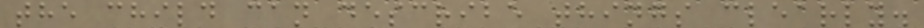the child can describe things clearly.
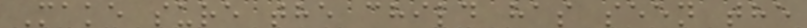Make sure the child has seen the
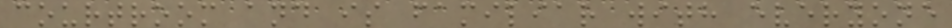courtroom and is familiar with everyone
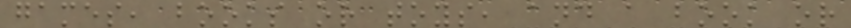games, books or toys, and a book or
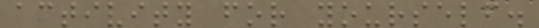activity for yourself.
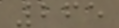265
